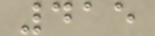415
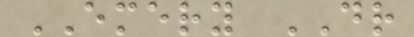EMERY DR
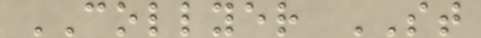COLLYER ST
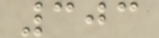303
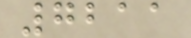7211
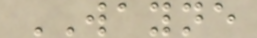WAYNE
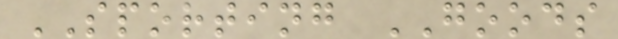SPORTING GOODS
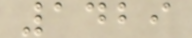1429
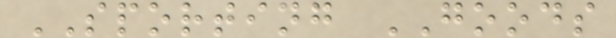SPORTING GOODS
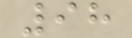98
